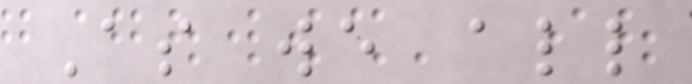As we all
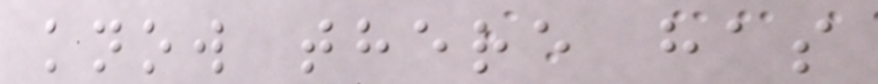know there has
